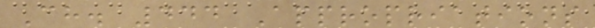Ch. 444 Appropriations
